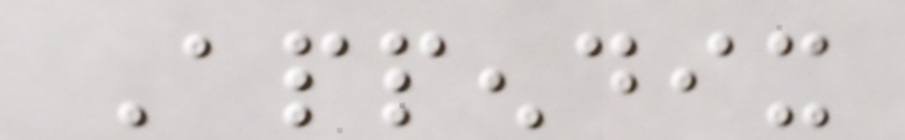Appendix
